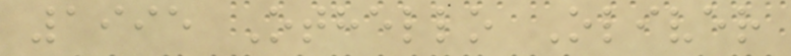1995 Othello Oliver
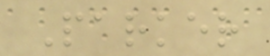Parker
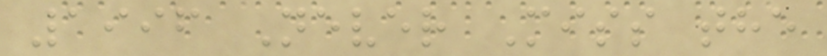1996 Never Miss the
